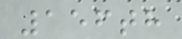156th
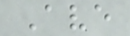Ave
